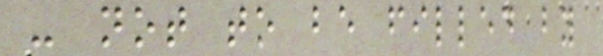- not to be filled by
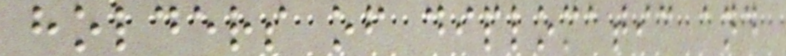holders of diplomatic and
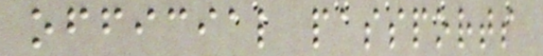official passports
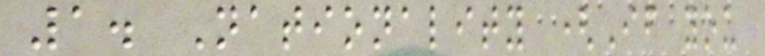1. Nationality (If you
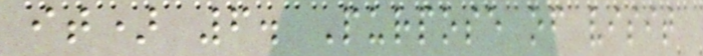it) 6. Purpose of visit
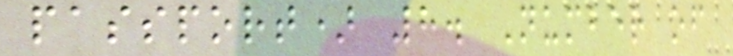passport) 8. Number of
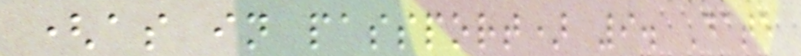(as in passport) 9. Date
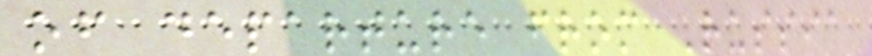of departure from Russia
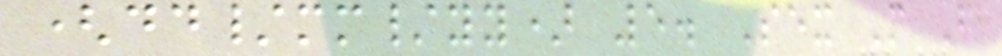(dd/mm/yy) 5. Sex M F
